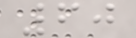60
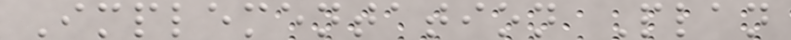Implementation Plan
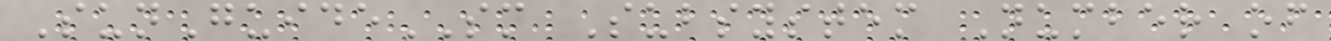SunGuideSM Subsystem Number of
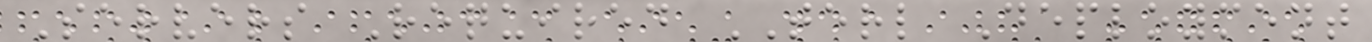Servers Required TERL Deployment
